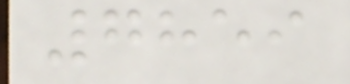7859
